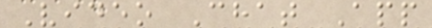Video Chat App
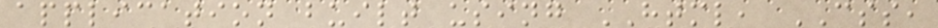application built using HTML, CSS,
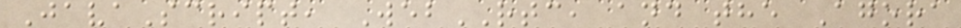JavaScript, WebRTC, and the Agora
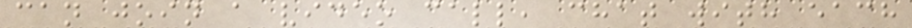can join a video call, chat with each
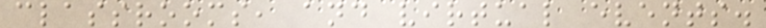classrooms, and virtual events.
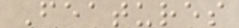Features
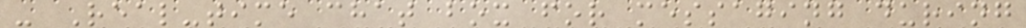- Real-time chat box for messaging during
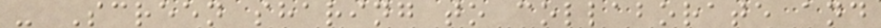- Screen sharing to collaborate and
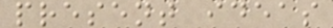present ideas
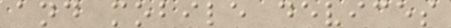and mobile devices
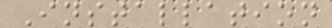Installation
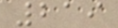219
